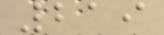219
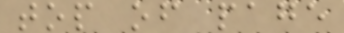top of page
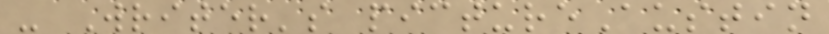- Writer's pictureAustin
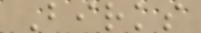Birks
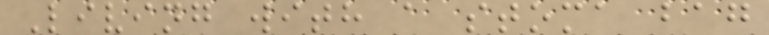Living with a stoma bag
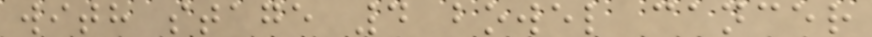with stage 4 bowel cancer
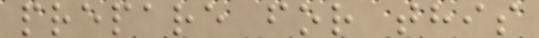prepare for this
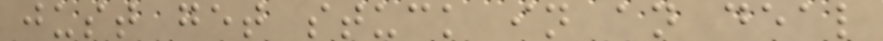just get stuck in an deal
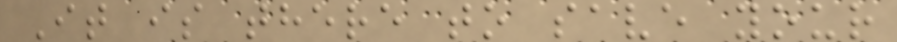It is there to save your
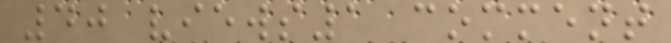40 views1 comment
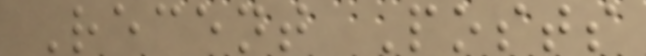Recent Posts
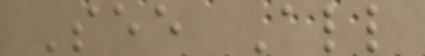See All
